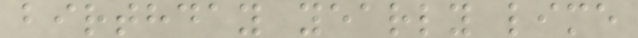birthday yearly lime
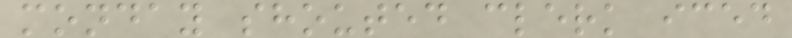monday shouted clerk iced
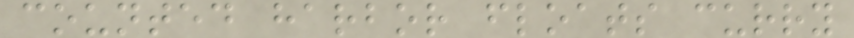counted harbor floats curry
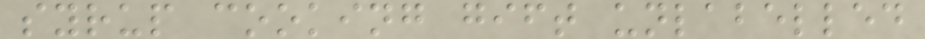syrup cooking gift unlabelled
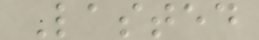Lasted
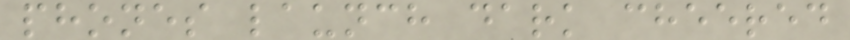phones launch dark cheered
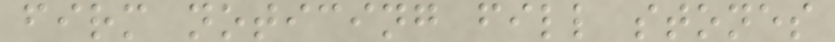firm noticing fill stones
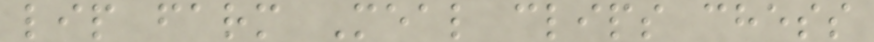lip farm Meal clips chess
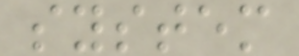system
